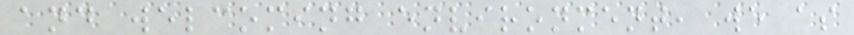and welcoming environment, we as
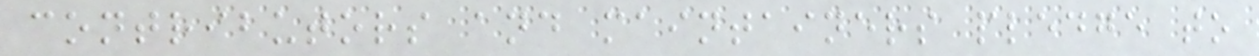contributors and maintainers pledge to
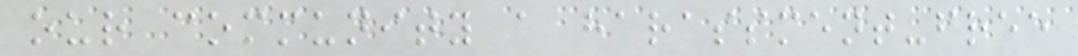our community a harassment-free
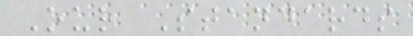Our Standards
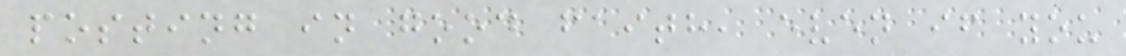posting in good faith, even if you
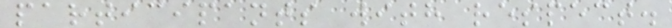participants with respect.
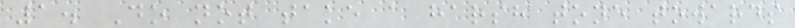1. Do not take a harsh tone towards
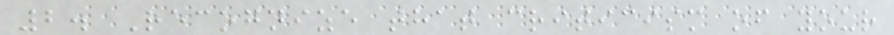2. Recognize that criticism of your
